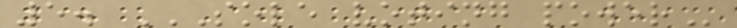5. SOLE VOTING POWER
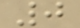0
